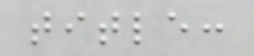title:
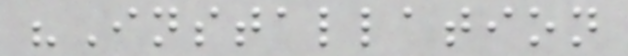"Installation
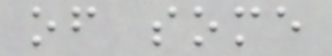of some
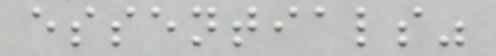essentials"
